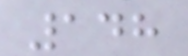148
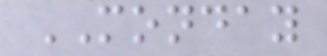MONDAY
